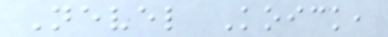Nevel Koick,
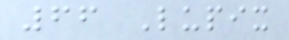66 Lupix
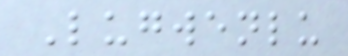Lugwenlu
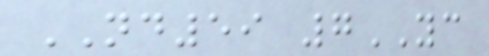ND59 7YC
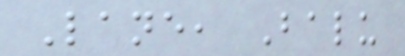Lane, Balu
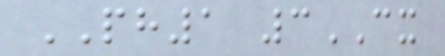PH1 3CX
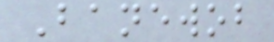Banewob
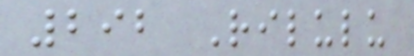292 Rilulu
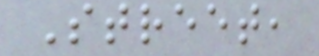Street,
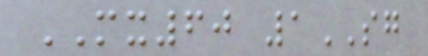MX60 1SG
